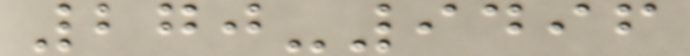270-9496
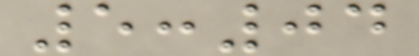5:04
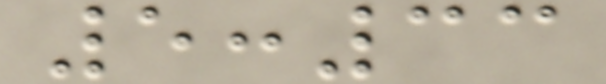5:33
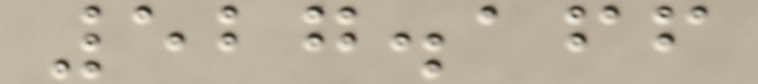527.166
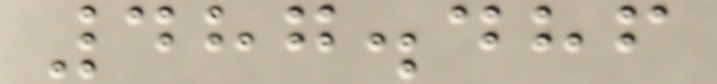487.486
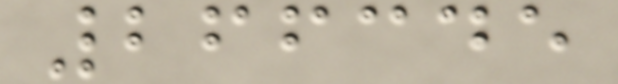266345
